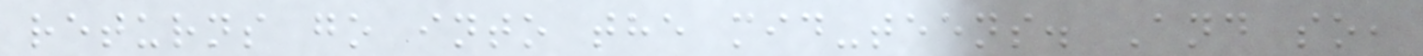returns go into the mid-teens. And so,
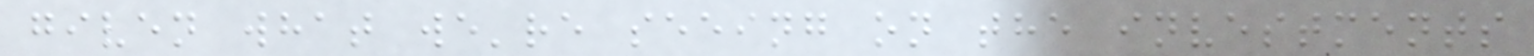given what we're seeing on the investments
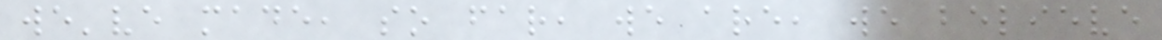we've made, so far, we are, we believe
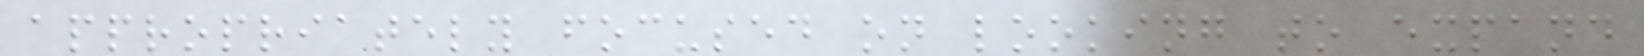appropriately focused on looking to expand
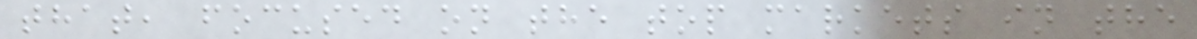that, focused on the top markets in the
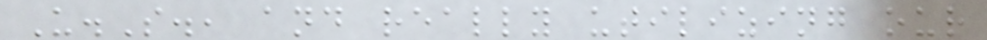U.S., and really utilizing our
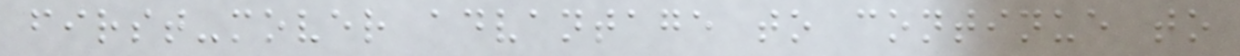first-mover advantage to continue to
